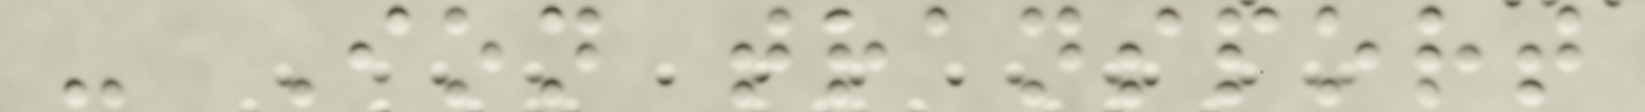- Ion transport
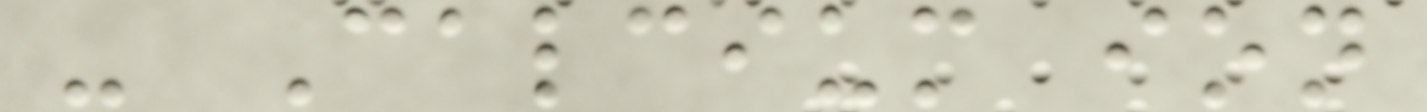- Calcium ion
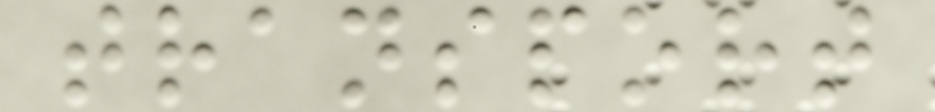transport
